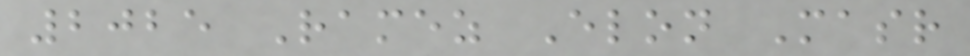2025 Ramez Elon Masr
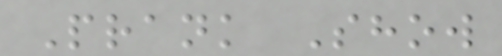Prank Show
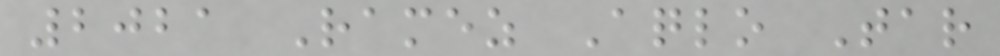2021 Ramez Aqlo Tar
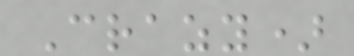Crazy)
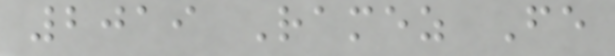2019 Ramez Fe
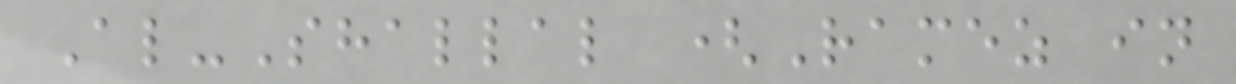Al-Shallal (Ramez in
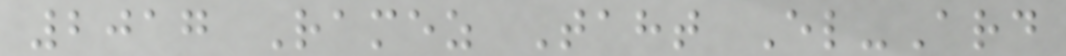2017 Ramez Taht El-Ard
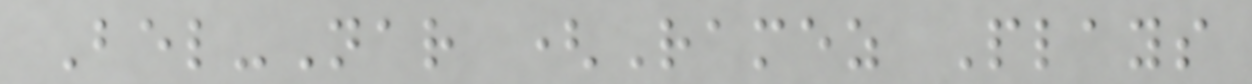Bel-Nar (Ramez Plays
